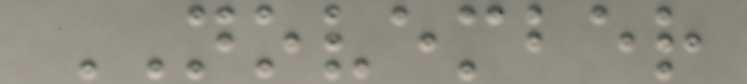NOVEMBER
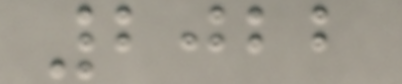2022
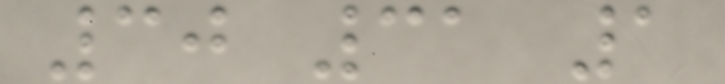30 31 1
